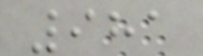981
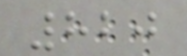820
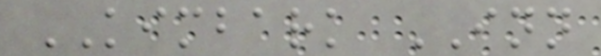KIMBARK INN
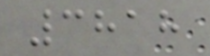3818
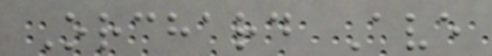Orchard Ave
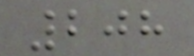208
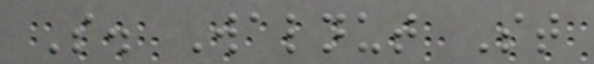S. Walnut St
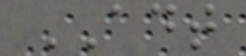ADT
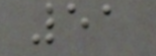51
